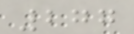277
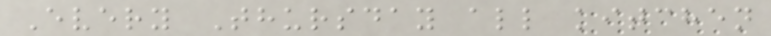Every Thursday all kitchen
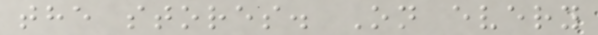the stores. On every
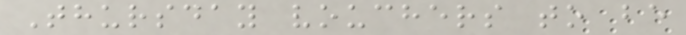Thursday vouchers to be
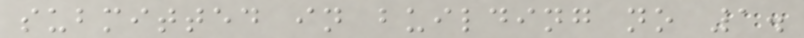submitted in building no 1.
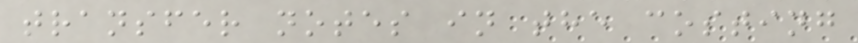transfer notes in the costing
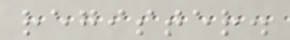register.
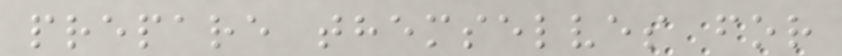prepare themselves for
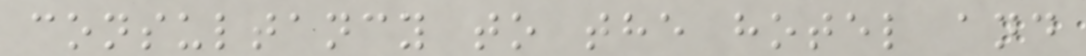consultancy to the hotel and
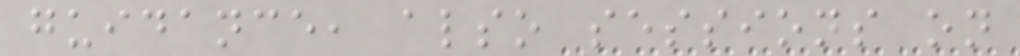guidance, also sessions on
